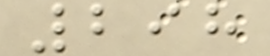298
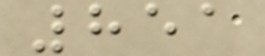851
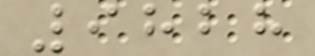9828
